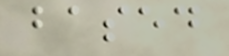based
